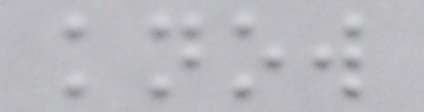know
